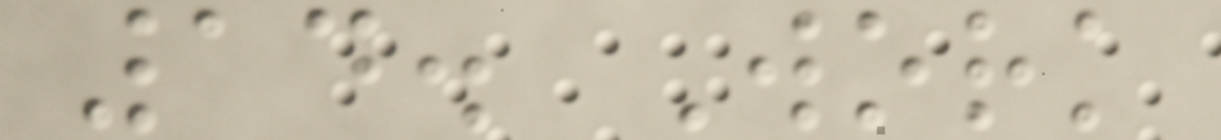14. Work
